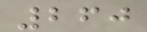260
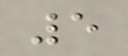5
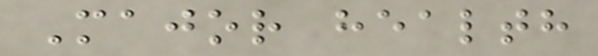Major health
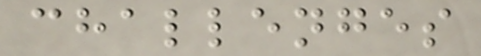challenges
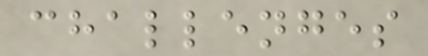challenges
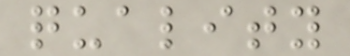quality
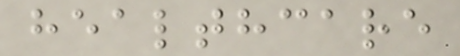healthcare
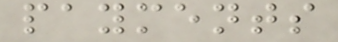payments
